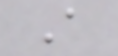A
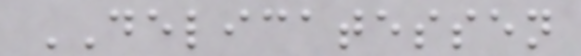DELICATESSEN
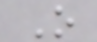O
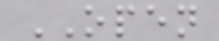OPEN
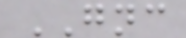GNC
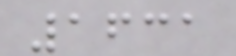1631
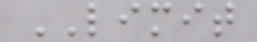LIMIT
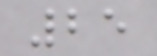25
